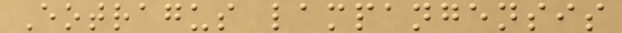Eotragus lampangensis
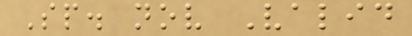Sp. nov Valid
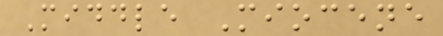Middle Miocene
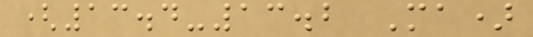(13.4-13.2 Ma)
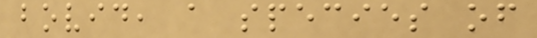bovid, a species of
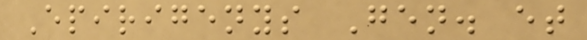Epirigenys Gen. et
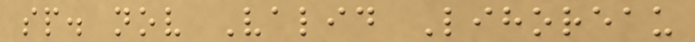sp. nov Valid Lihoreau
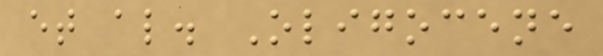et al. Oligocene
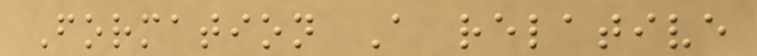Formation A relative
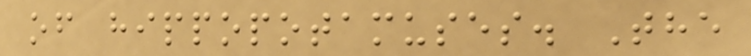of hippopotamuses. The
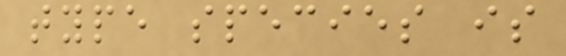type species is
